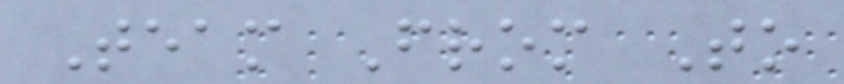Team From To
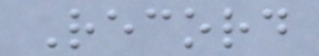Record
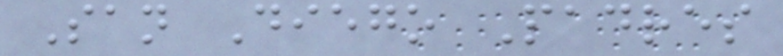San Diego Padres
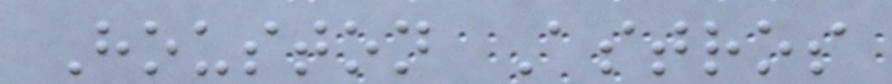Houston Astros
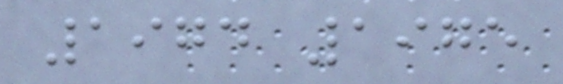1974 1975
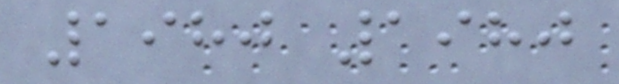1980 1980
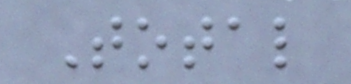Total
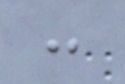:
